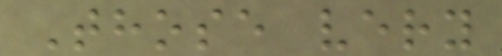Those very
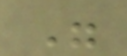"
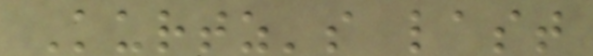Kurtz's last
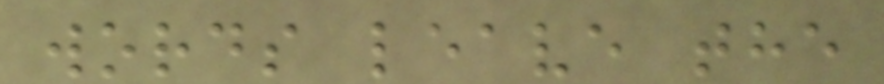words leave the
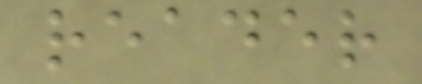reader
